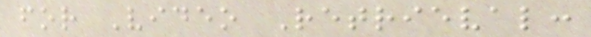for Video Retrieval:
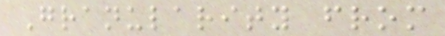Granularity from
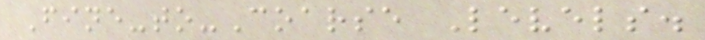Fine-to-Coarse Levels.
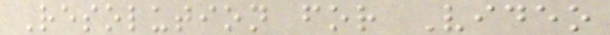Resolution for Video
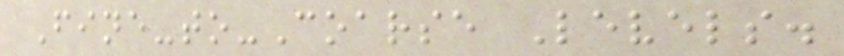Fine-to-Coarse Levels.
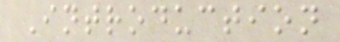Introduction
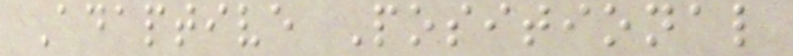Adaptive Positional
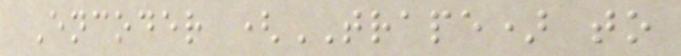Encoder (TRAPE) to
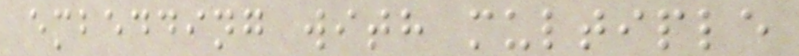embedding with multiple
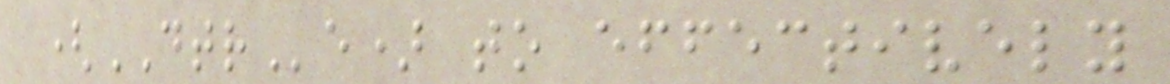(DTRe) to effectively
